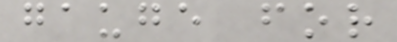gauge for
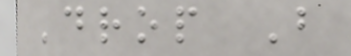Drop B
